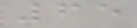65
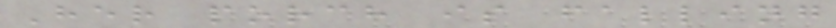Her porch is falling
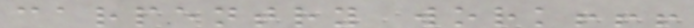carpentry work!!!
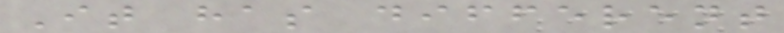It has different
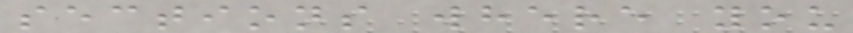sections where you
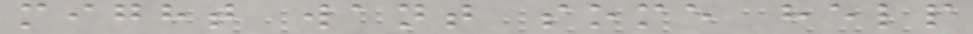might want some help
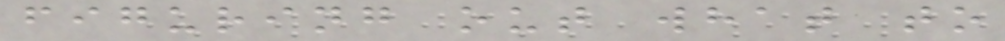figuring out what to
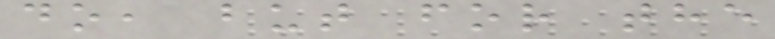do, but for the
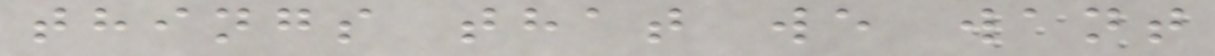things that we want
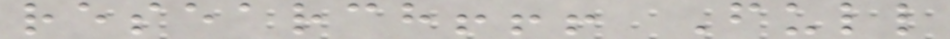research!!! Full
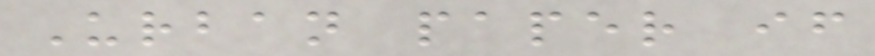Urban paper if
